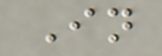In
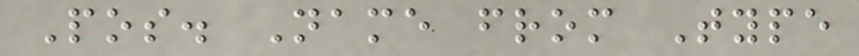Pos. Name from Type
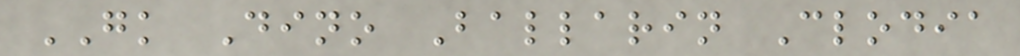GK Dino Ballarin Clodia
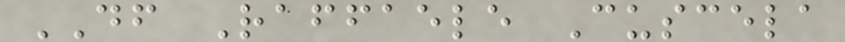DF Raffaele Cuscela
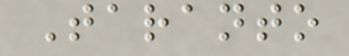Taranto
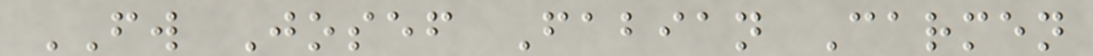FW Josef Fabian Carmen
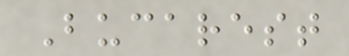Bucarest
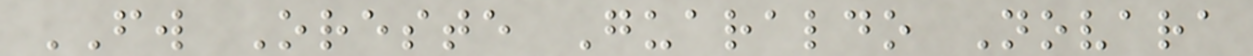FW Oreste Guaraldo Novara
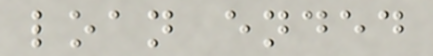loan ended
